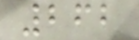262
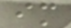im
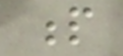p
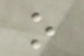o
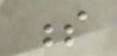s
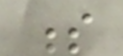s
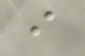i
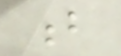b
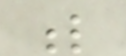l
